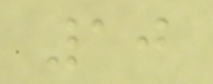10
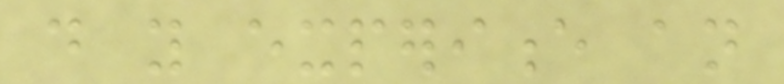do you experience an
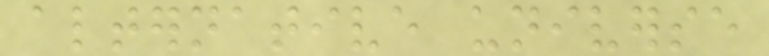alternative universe
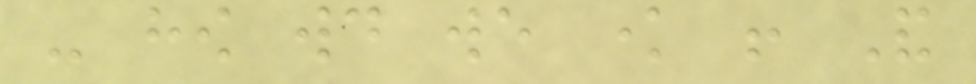- how would we know ! And
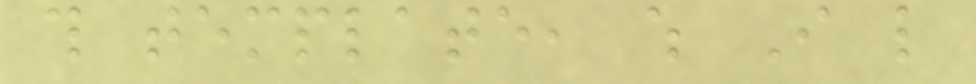this template, which I like
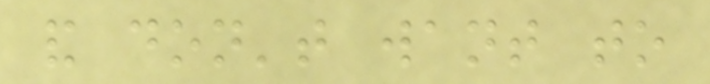and don't want to
